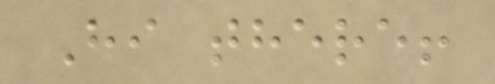Hi there!
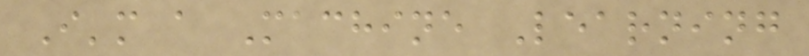I'm a Machine Learning
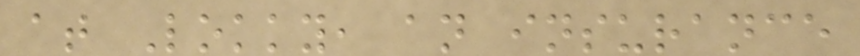at Lokky, an insurance
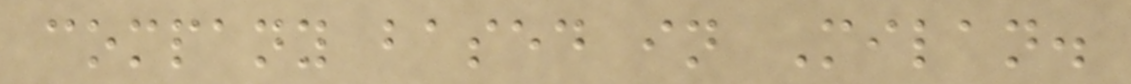company based in Milan.
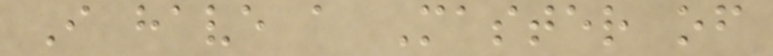I have a Master of
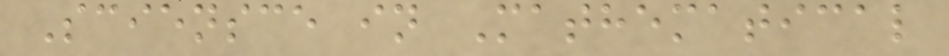Sciensce in Mathematical
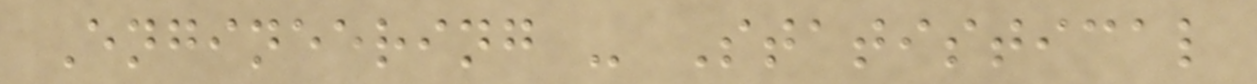Engineering - Statistical
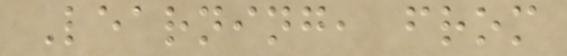Learning, from
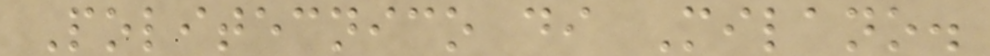Politecnico di Milano.
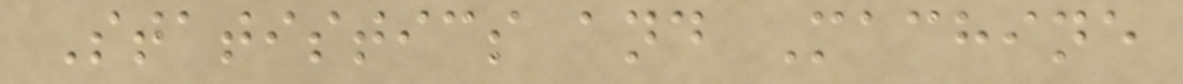Statistics and Machine
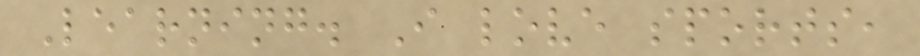Learning. I love sports,
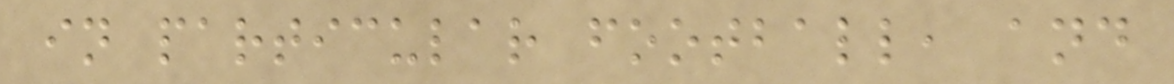in particular football, and
